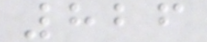826
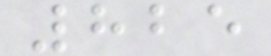825
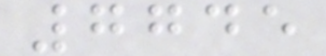7745
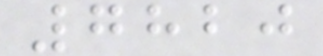7820
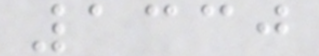1330
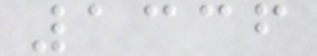1336
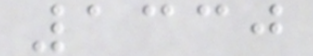1330
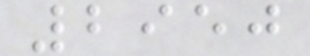2950
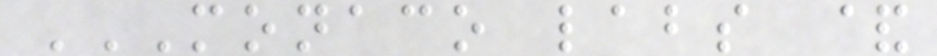MONACO LABS &
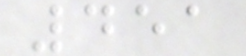451
